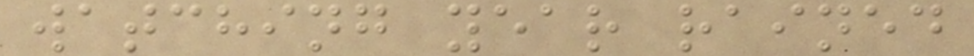watching year rained
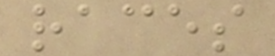races
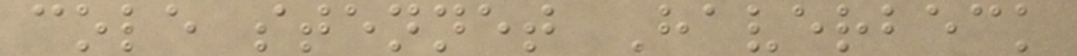cole stennet Haverbeck
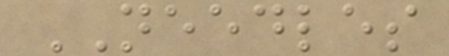NEEDLES
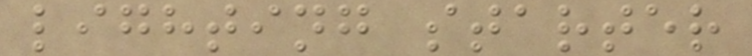lighting starter
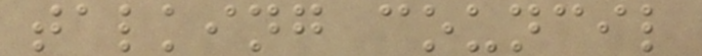talking council
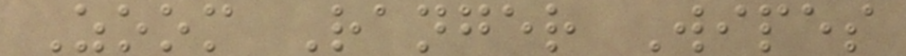Zoom Ranger Wipes
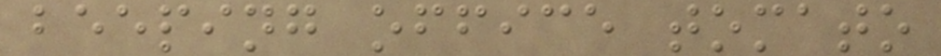beeping office tomato
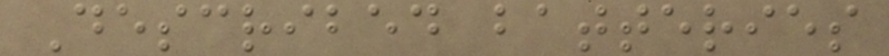Described batteries
